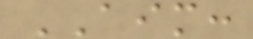AIM:
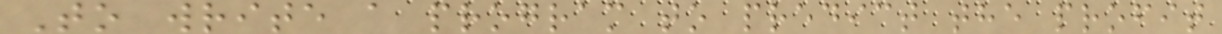To write a program to predict the profit
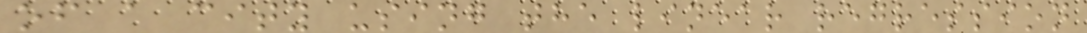of a city using the linear regression
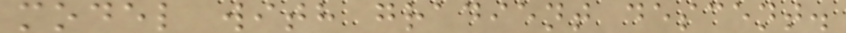model with gradient descent.
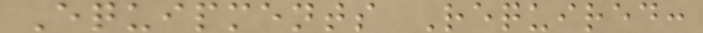Equipments Required:
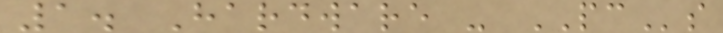1. Hardware - PCs
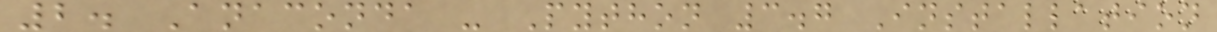2. Anaconda - Python 3.7 Installation
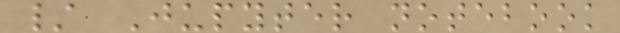/ Jupyter notebook
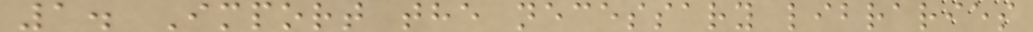1. Import the necessary libraries
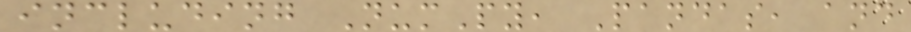including NumPy, Pandas, and
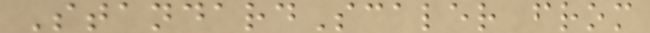StandardScaler from
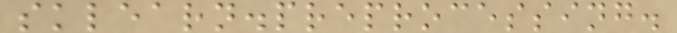sklearn.preprocessing.
